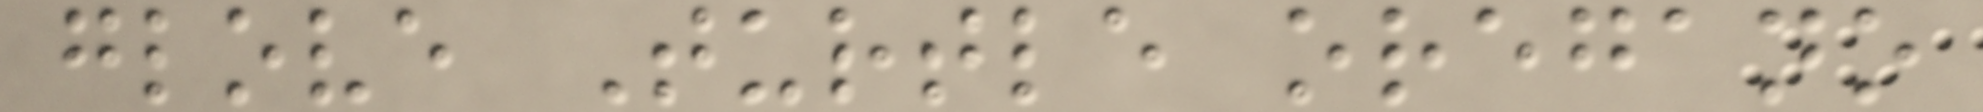glove Turtle oregano
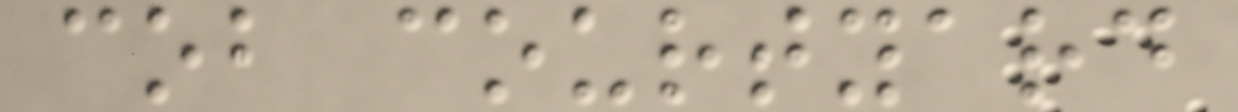cob courtyard
